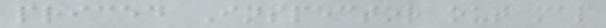priced Inspector out map
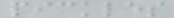pickles
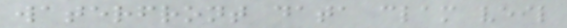waterfront data clam veil
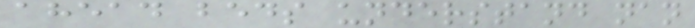ahead beds understand nan
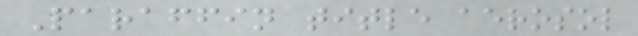Paraffin title aerosol
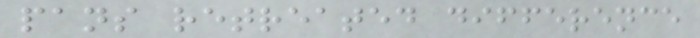pans retreated difference
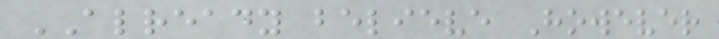ALREADY believe However
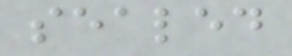sealed
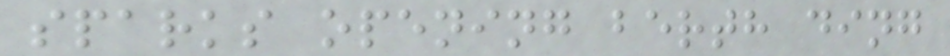sparks opening berth ding
